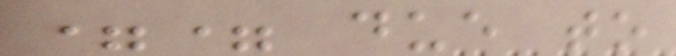== due to
